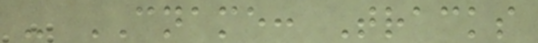- CNAME: Tracks
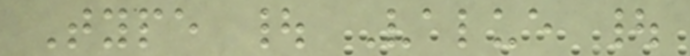Type | Value |
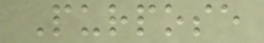Purpose
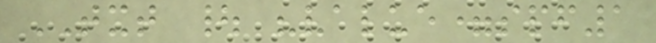TXT | "value=spf1
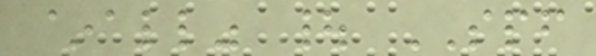~all" | SPF
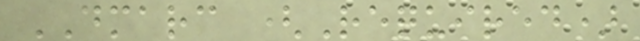DMARC (Required)
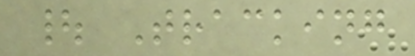| Tracking
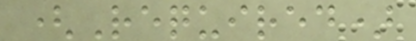(Required)
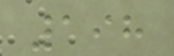198
